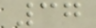37
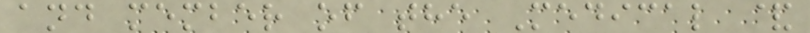and member of the Medical &
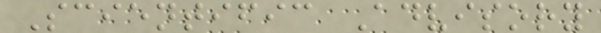Scientific Advisory
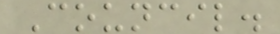Council.
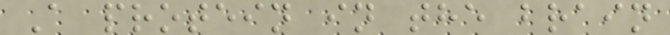A protein in the brain
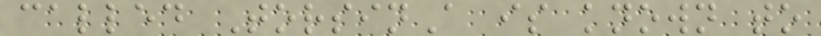called TorsinA is known to
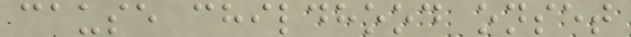cause childhood onset
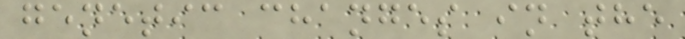genetic changes in the
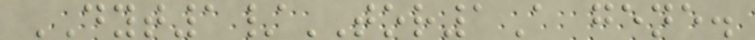DYT1/TOR1A gene.
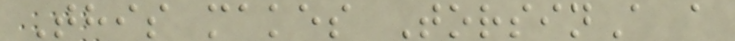This makes TorsinA a
